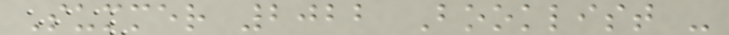Summer 2022 Booklist -
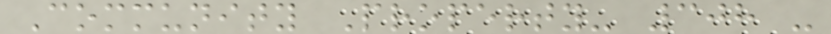Community Property- 308 -
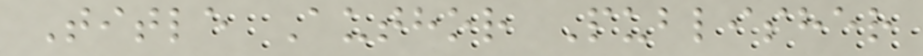Title Author Publisher
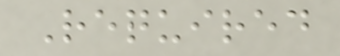Required
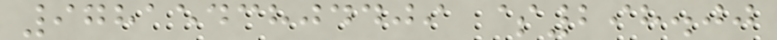9781543804409 $298.00
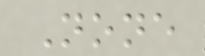None
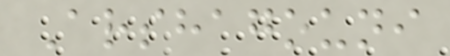Arshagouni
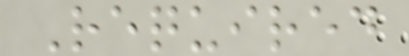Required
